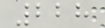228
